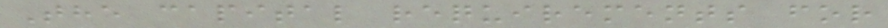The capital requirements for
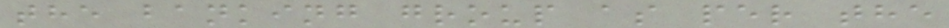the banking group as per the
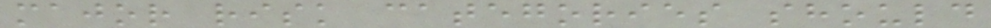major risk categories should
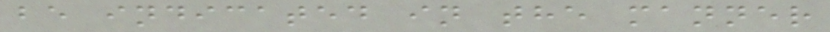be indicated in the manner
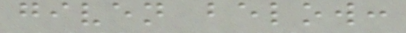given below:
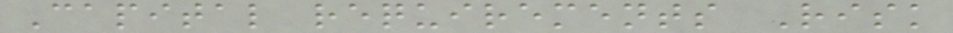Capital requirements Risk
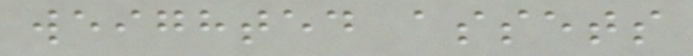weighted assets
